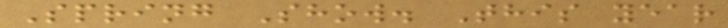Spring Show. This year
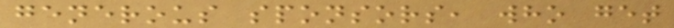generous sponsors, who get
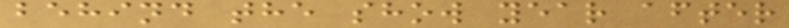behind the show year after
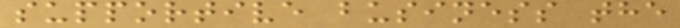supportive business the
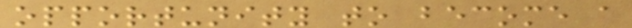opportunity to become a
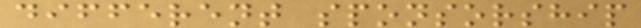different sponsorship
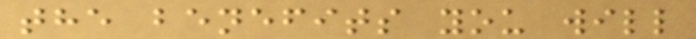the benefits you will
